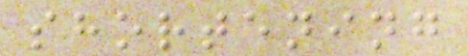shortening
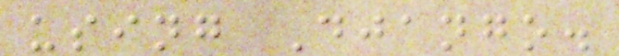using Django.
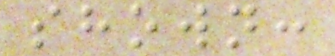shown:
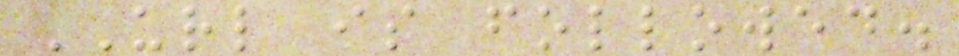URL is followed.
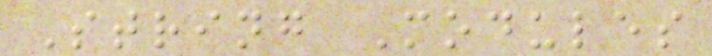String Modules
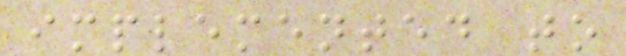implemented to
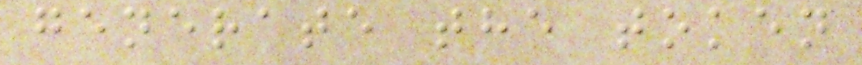generate the token
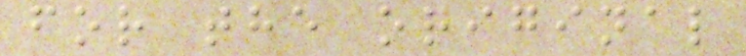for the original
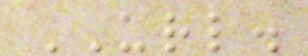URL.
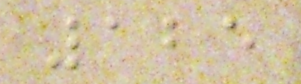125
